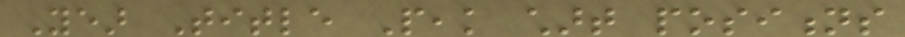Year Title Peak chart positions
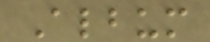Album
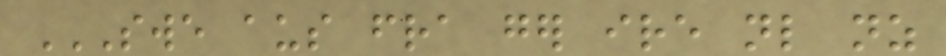SWE AUS FRA GER IRE NL NZ
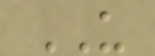US
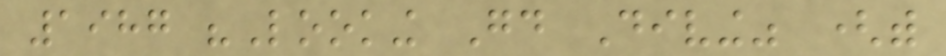1987 "Looking Good Diving" (with
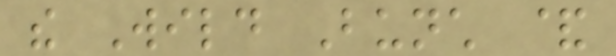the Wild Bunch &
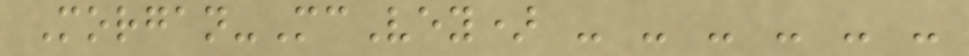Morgan-McVey) - - - - - -
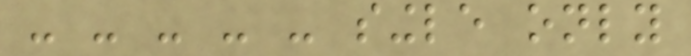- - - - - single only
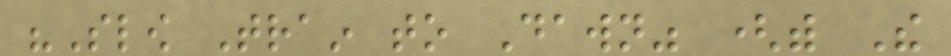"Slow Train to Dawn" (with The
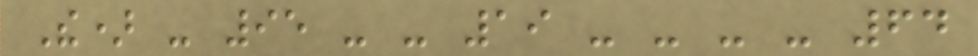The) - 95 - - 19 - - - - 64
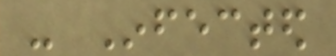- Infected
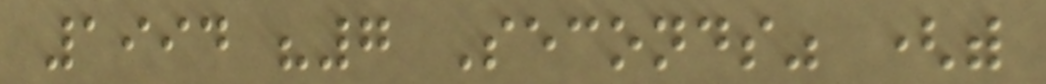1994 "7 Seconds" (with
